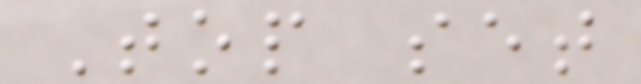Top set
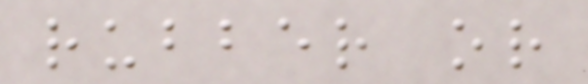rubber or
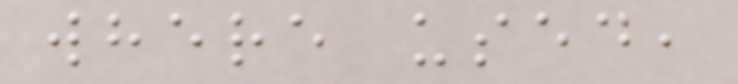where used,
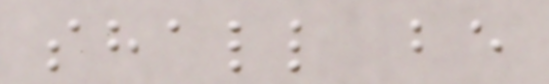shall be
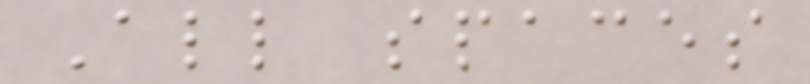All spaces
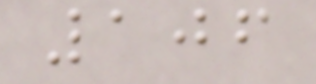106
